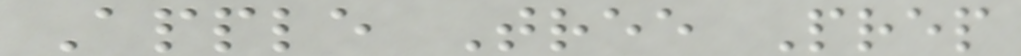Apple Tree Prep
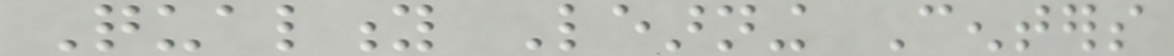Quality Learning Centers
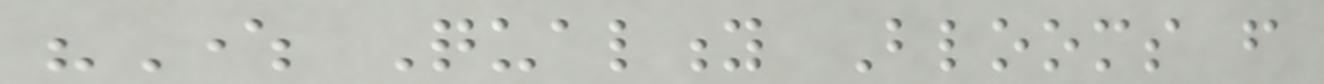"Where Quality Blooms from
